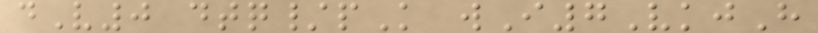dV0 dtq/pK wI7VkjH
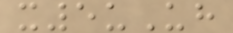x5uUh
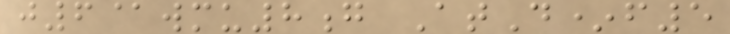j6@wmu8g AtD*f5
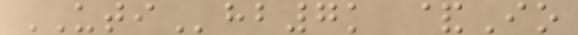UTIhb7k &Io
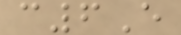c6E
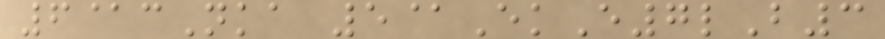6@cNka 5@EkE7lB3
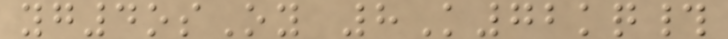yg4osOy 8K72kq#
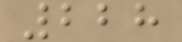228
